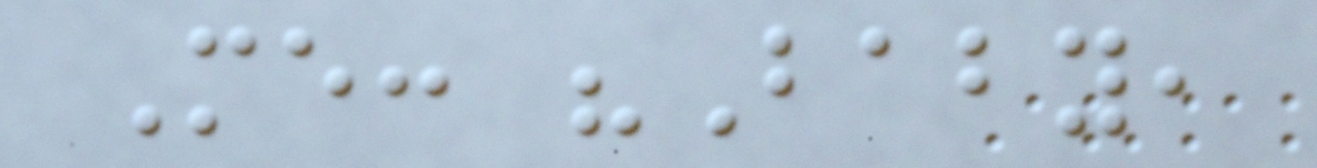Me: "Baby,
